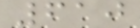610
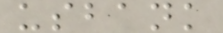usbank
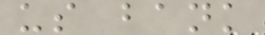us bank
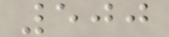500
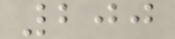200
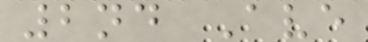2nd Ave
